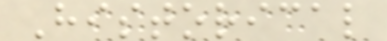Historical
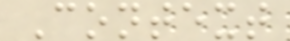Context
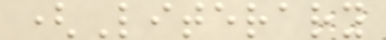(Literary
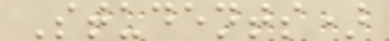Students)
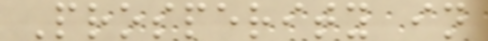Prosperity in
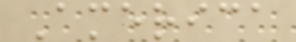America
